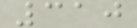310
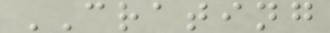CRATING
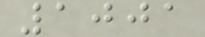1001
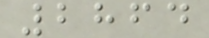2864
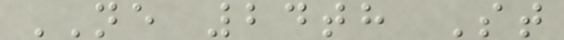NE 24th St
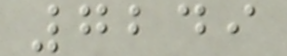7249
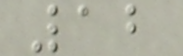12
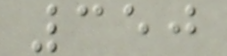350
